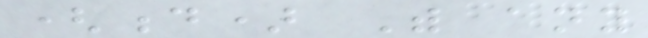(d) With any
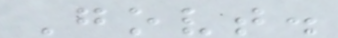Govt.
